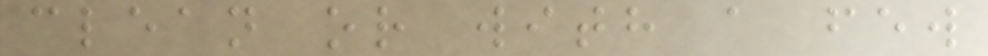clean or with a few
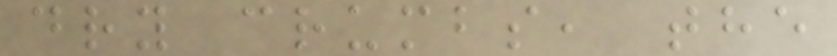dry crumbs, the
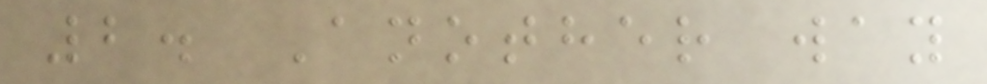2. Another way
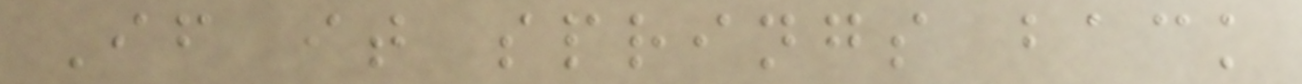If it springs back
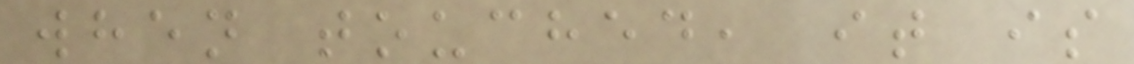when touched, it is
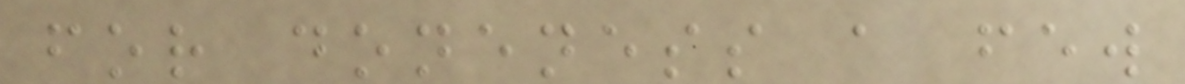for doneness a few
